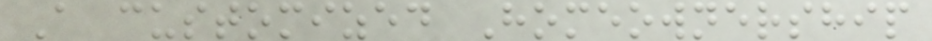A customized Homeownership
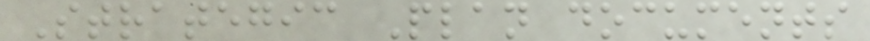Strategic Plan documents
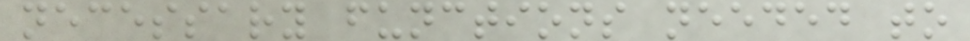necessary functions needed to
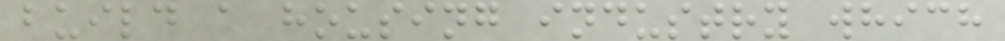build a housing industry which
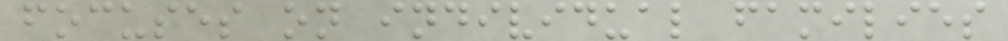focuses on individual families
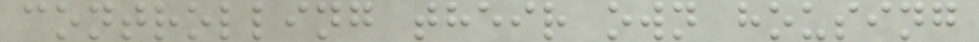controlling their own housing
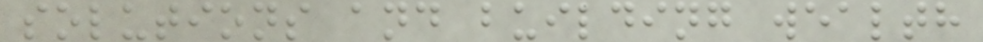solutions and building wealth
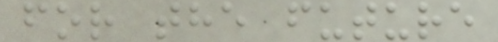for the future
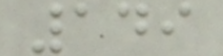149
